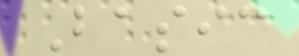Basic
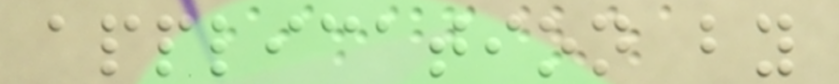application by
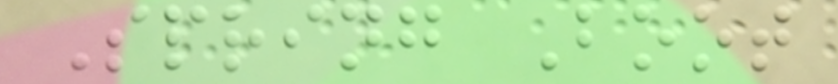Spring Boot
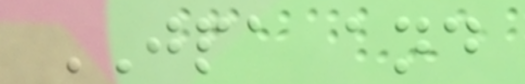JPA and
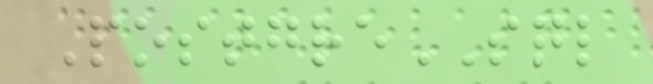PostgreSQL
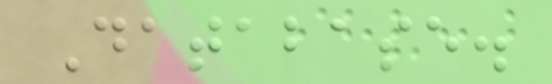Database.
